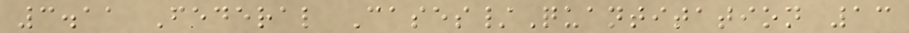3.11 Federal Cases/Quantitation 13
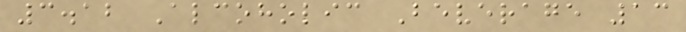3.12 Alcoholic Beverage 13
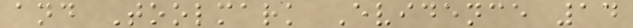and Toolmark Evidence 14
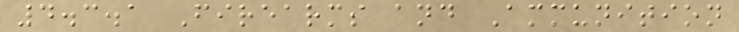4.3.1 Firearms and Ammunition
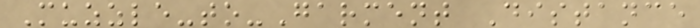Muzzle-to-Garment Distance
